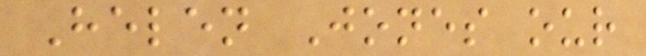Helen Jones our
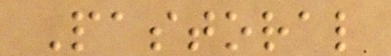Pastoral
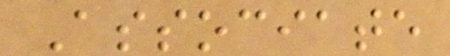Associate
